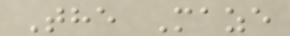The Maze
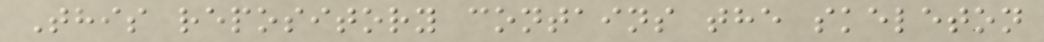This repository contains the skeleton
